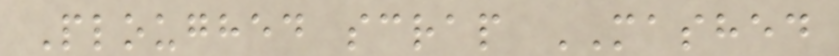Ploughed scrap MASHED
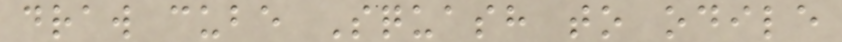draw cube Squash to odile
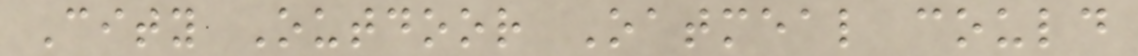City Outdoor Oatmeal could
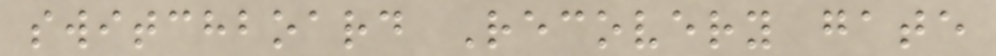switchboard Recovery gate
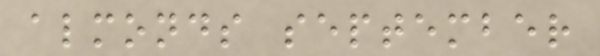almonds september
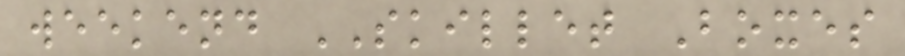weekend SKILLET Boxes
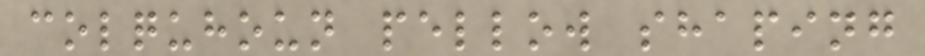colquhoun pellow shaping
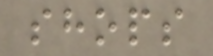shops
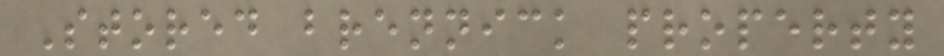Stored brennick property
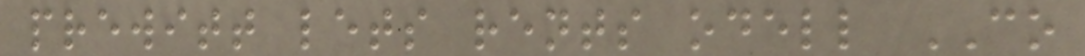prewitt lets rents odell CO
